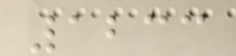1233
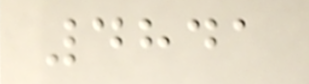4841
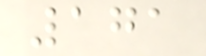171
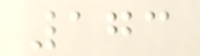173
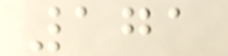171
